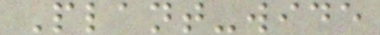Plant-wide
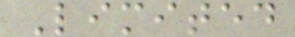Limited
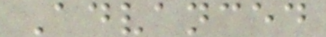Advanced
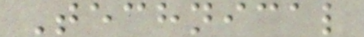Technical
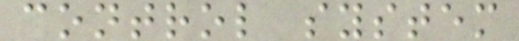control system
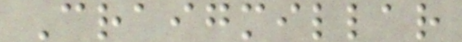Craigmillar
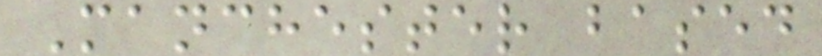Manchester based
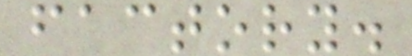factory.
